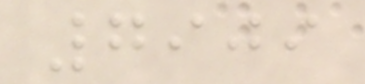7909
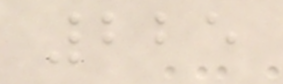225
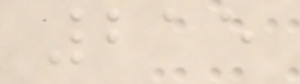215
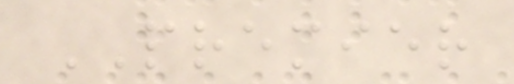PREMIER
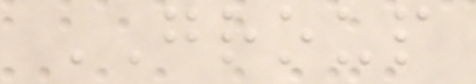GROUP
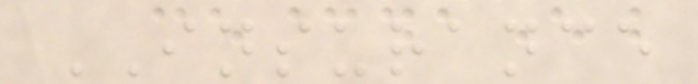INSURANCE
